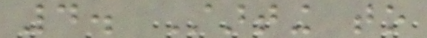4. Starting to
